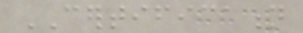CERTIFICATION
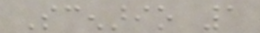Scenario 1
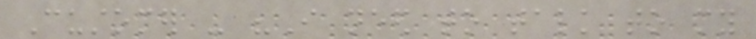Customer - "I need to talk to my
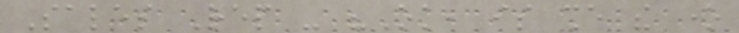Sales Rep - "Ok, is she the one
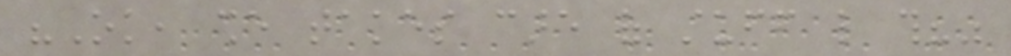"Ok, she takes care of stuff like this?"
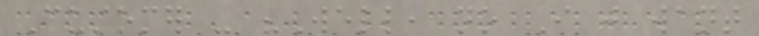Customer - "Well, no I just want
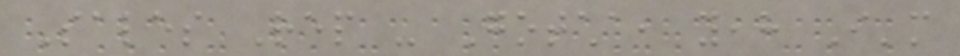Sales Rep - Gotcha, yeah I'm
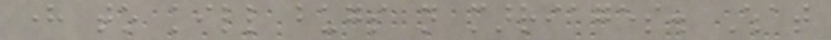here to kill bugs not marriages. What
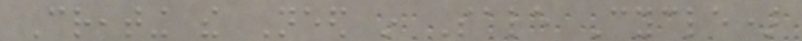Creating the Need in Sale Cycle)
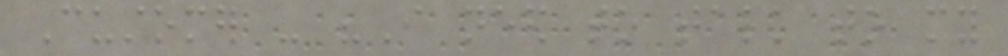Customer - "I need to talk to my
